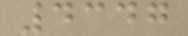4347
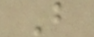B
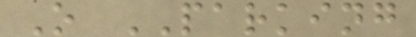O PARKING
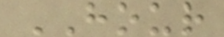HOUR
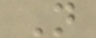N
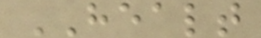HEALT
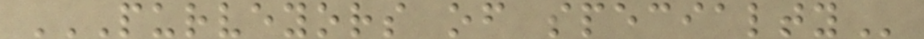PURVEYORS OF SPECIALTY
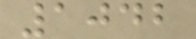1042
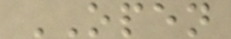OPEN
